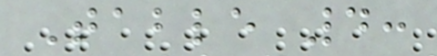Table 4:
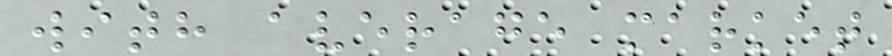with average market
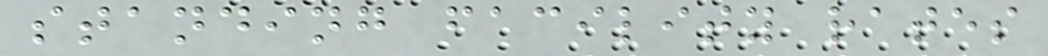standing facility rates
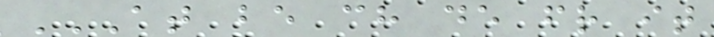AT BE CH DE FR IT
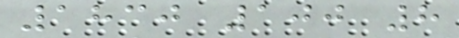1830 100 8
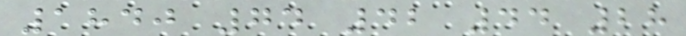1840 74 42 44 28
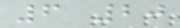6 20
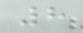8
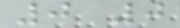0 0
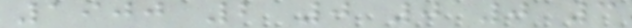1900 2 0 0 0 3
